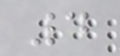4
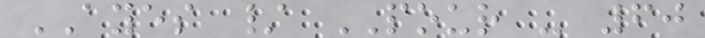AYES / POUR - 60
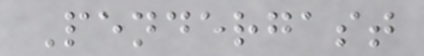Pendergast
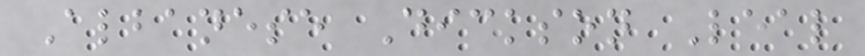Albanese Dickson Leal
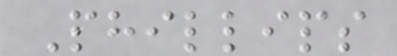Phillips
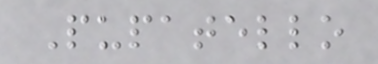Pupatello
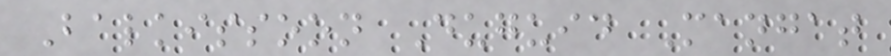Balkissoon Duguid Mangat
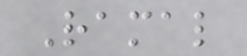Ramal
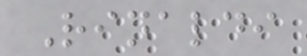Rinaldi
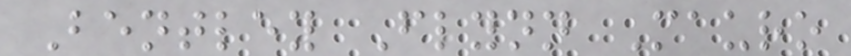Bentley Flynn Mauro
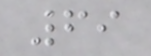69
